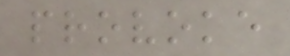provoke
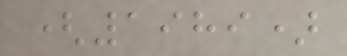(1989)
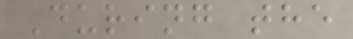During the
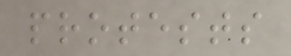protests
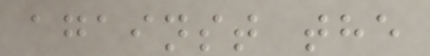against the
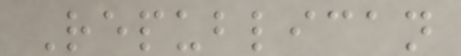Republican
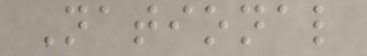National
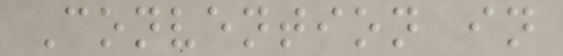Convention in
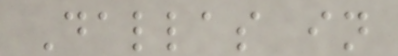Dallas in
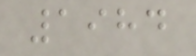1984
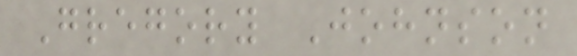Gregory Johnson
